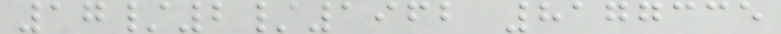17/2/1962 8177335
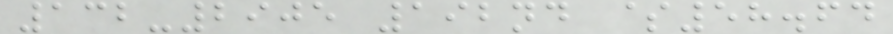132-2905 192nd $58.64
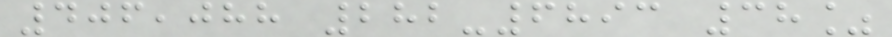406,088 282-6893 38%
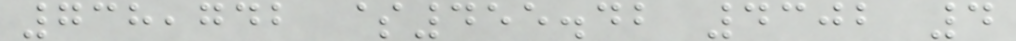738,742 $455.42 4302 4
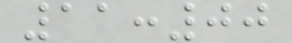11:00
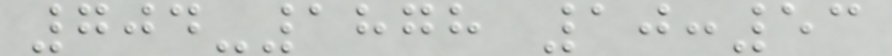704-1878 10:53
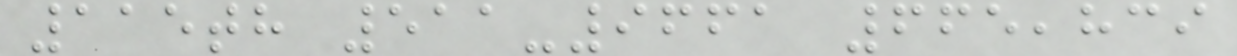115th 511-9661 665,839
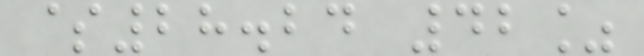$28.24 42%
